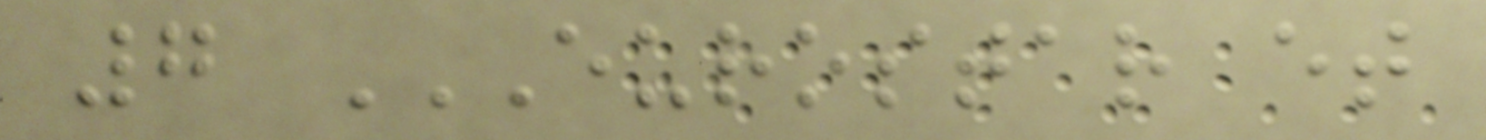7 EUROSTAR ET
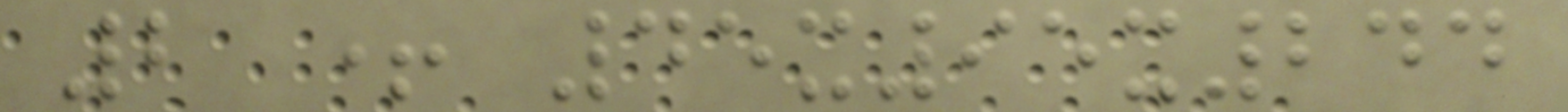2 + 45x95x244
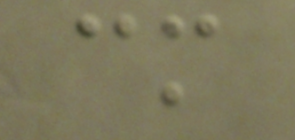cm
